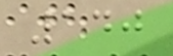140
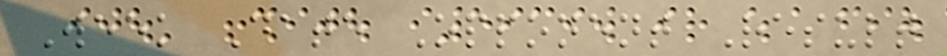Week Date Opponent Result
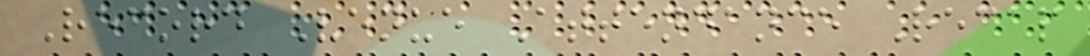Record Venue Attendance Recap
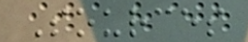Sources
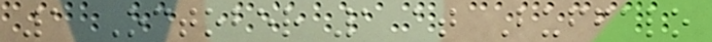1 October 1 at Buffalo
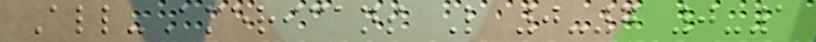All-Americans L 0-7 0-1
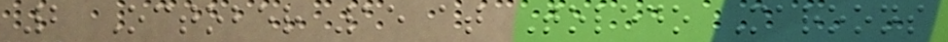2 October 15 at Toledo Maroons
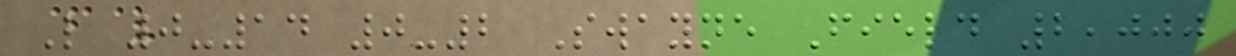L 0-14 0-2 Swayne Field 2,000
